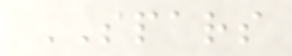SPARS
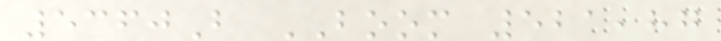5360B BOOM 521,87
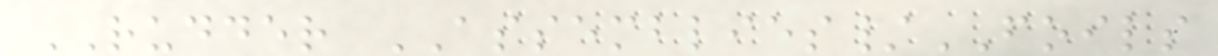RUDDER ASSEMBLIES/FOILS
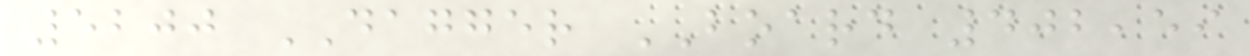5200 DAGGER BOARD 402,59
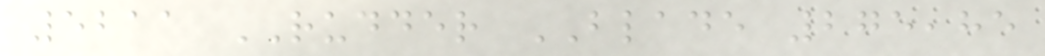5211 RUDDER BLADE 275,85
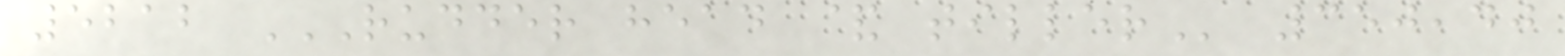5212 RUDDER HEAD & TILLER 350,40
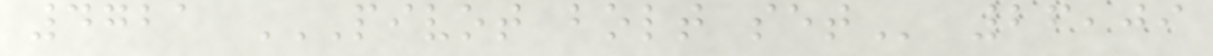4721 PIVOT BOLT SET 26,09
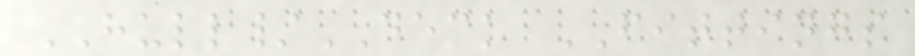HULL/DECK FITTINGS
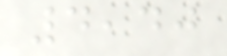4,40
